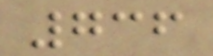736
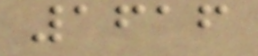1616
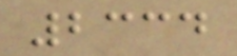2334
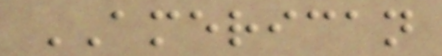AMERICAN
